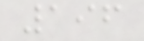196
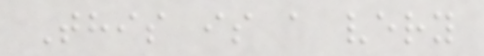This is a very
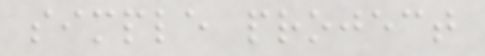simple project
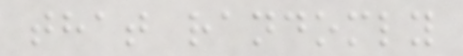that randomly
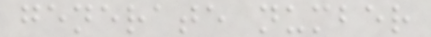generate number
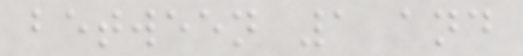between 1 and
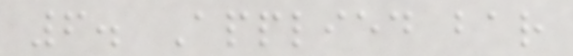6. Applied bar
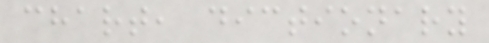chart, dictionary
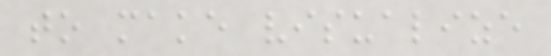to make visualize
